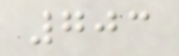703
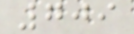709
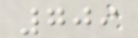709
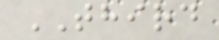THIRD
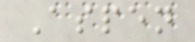Aspen
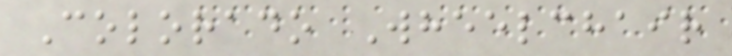Colorado Wheelchair
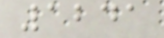1241
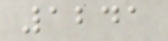1241
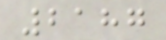2187
